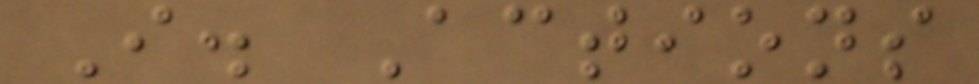I. Actions
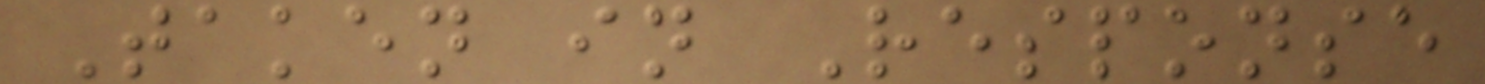Taken in Response
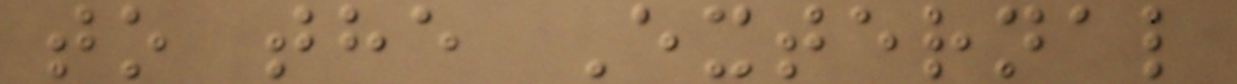to the External
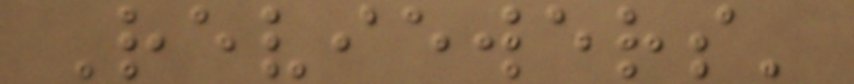Reviewers'
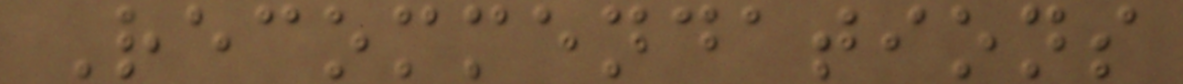Recommendations
